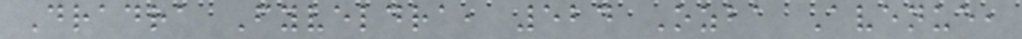Dradra Fyveldra, 524 Ozba Avenue,
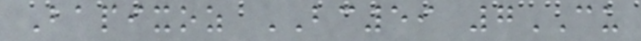Bapixoz BC59 7CU
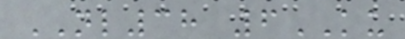NL38 6KU
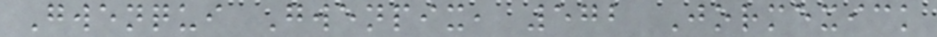Gwenqui Gwenpix, 572 Jormexick
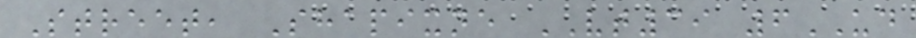Street, Shapixne VT39 6UD
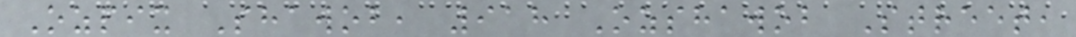Ozpix Shawob, 918 Ozshawob Street,
